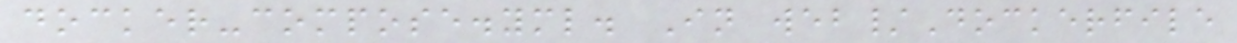docker-compose.yml. In web/Dockerfile
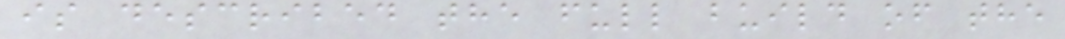is described the full build of the
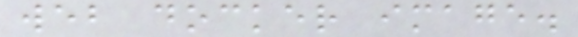web docker image.
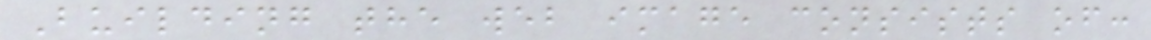Building the web image consists of:
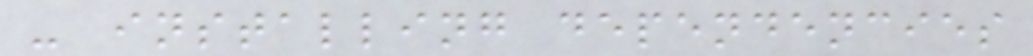- installing dependencies
